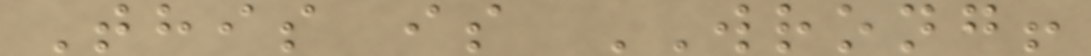This is WRONG!
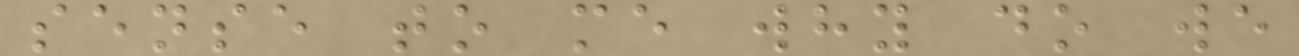sense to me why do we
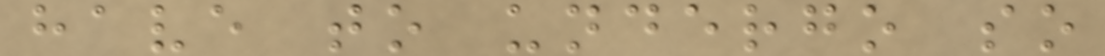have to undergo so
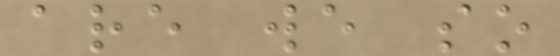are we so
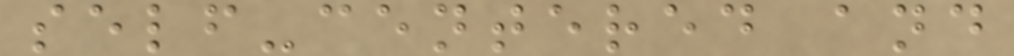self-centered and
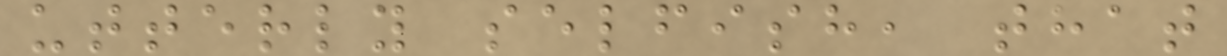utterly selfish, that
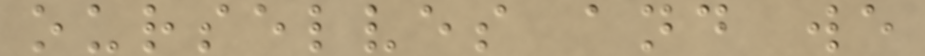ourselves and we
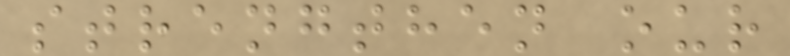strengthen our
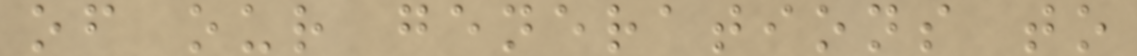of our generations to
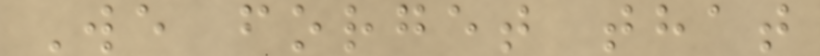We forget that
